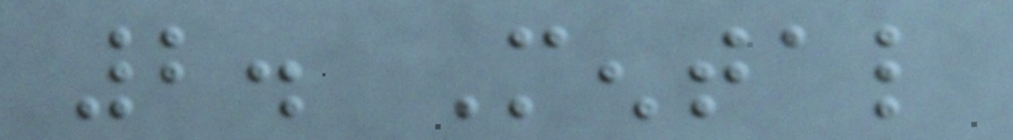2. Mental
